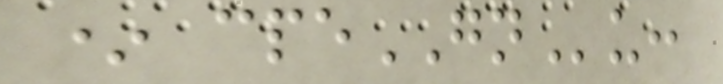* cpeGNu:
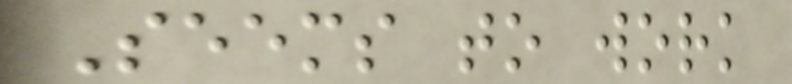Seems to work
